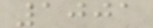1001
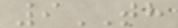9TH
